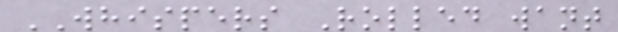WHISPERS Rolled want
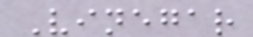Vinegar
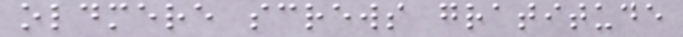oldmere screws gratitude
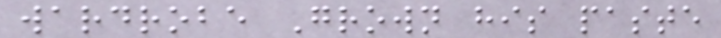wardrobe Grown his paste
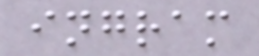ingram
